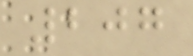207
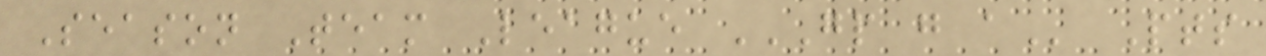Season Team League GP G A Pts
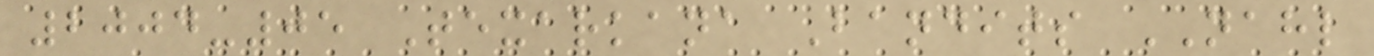2004-05 Texarkana Bandits NAHL
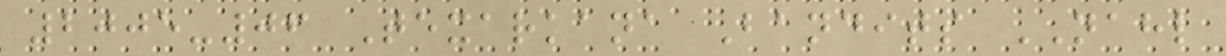2005-06 Texarkana Bandits NAHL
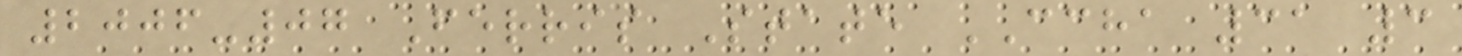2006-07 Ferris State CCHA 31 3
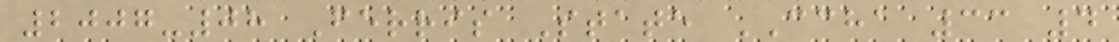2007-08 Ferris State CCHA 33 4
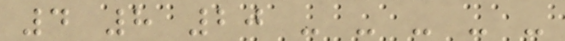4 8 20 - - - - -
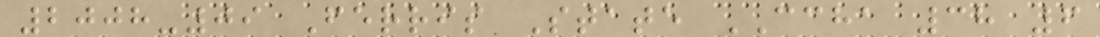2008-09 Ferris State CCHA 38 6
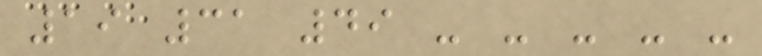19 31 49 - - - - -
